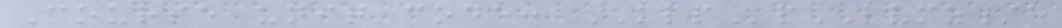Course unit code: KLPpLVMZ/e
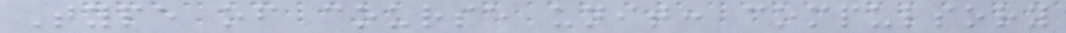Type of course unit: compulsory
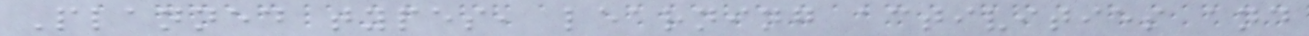Planned types, learning activities and
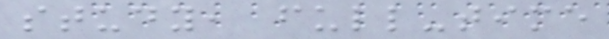study, full-time
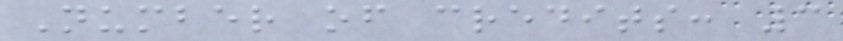Number of credits: 3
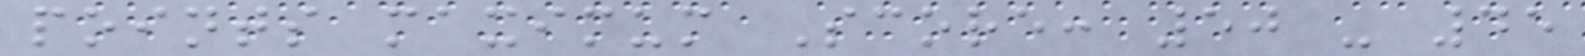points maximum Score: 50 - 45
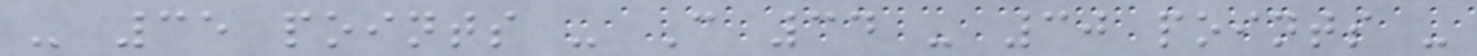- 35 points - C 34 - 30 points -
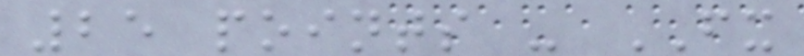25 points - FX
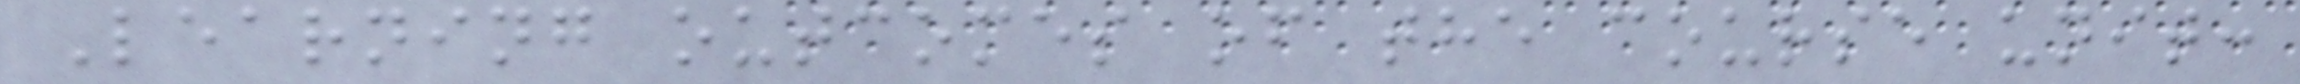Learning outcomes of the course unit:
